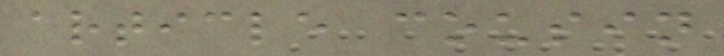article cousin
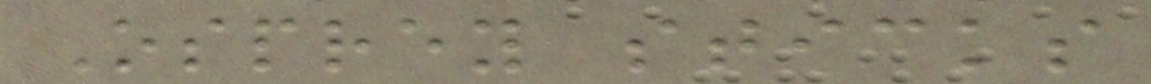Osprey sticks
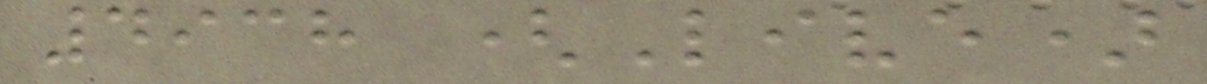4938 (Live)
